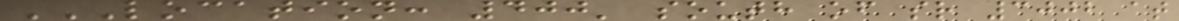LOCATION: 400' SOUTH OF SR 3002 AT
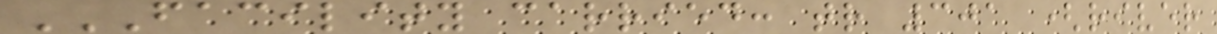FACILITY CARRIED: TR 301 (RIVER
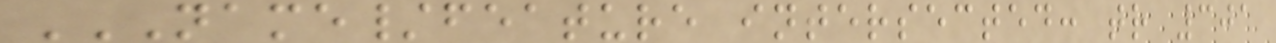NAME/FEATURE INTERSECTED: TR 301
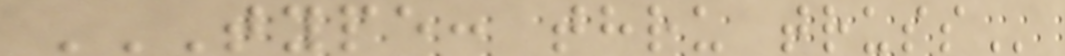TYPE: THRU TRUSS
